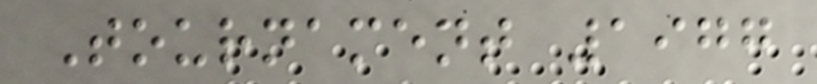Tournament 1977
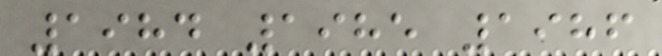1984 1985 1986
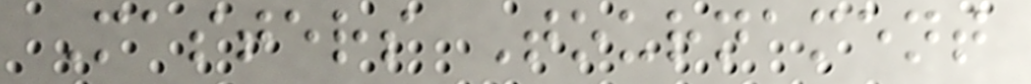Masters Tournament
